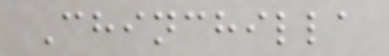Chinchilla
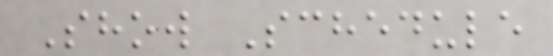Show Schedule
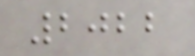2022
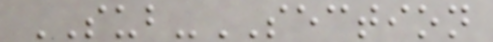SUB-SECTION
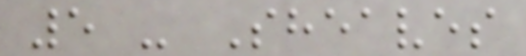5 - Sheaves
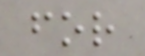for
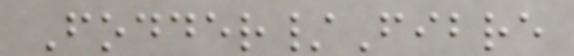Fodder/Fibre
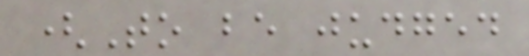(To be judged
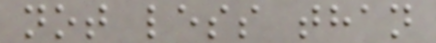not less than
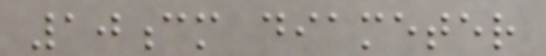10cm diameter
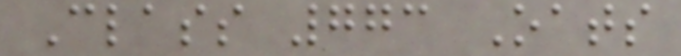Class 773 Oats
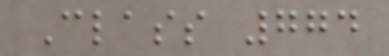Class 774
